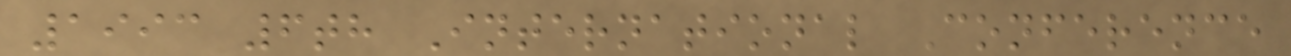1993 6th International Conference
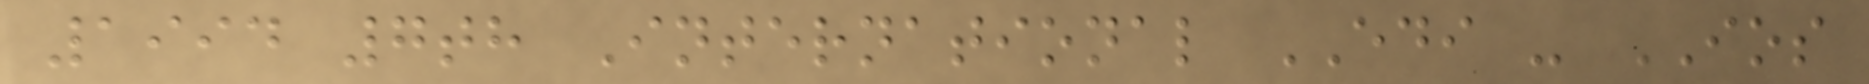1994 7th International EDI - IOS
